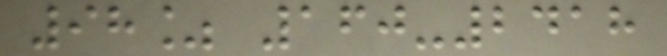98% 160-2418
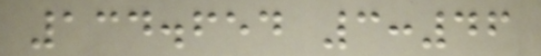134.654 3:46
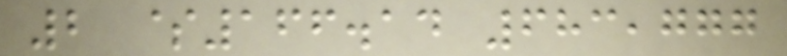2 $166.14 683,777
